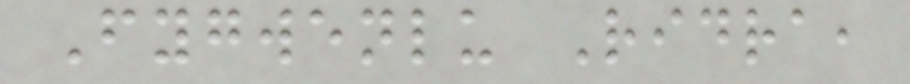Fygwenlu Ridra,
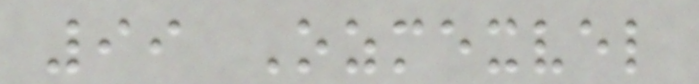99 Ozmexvel
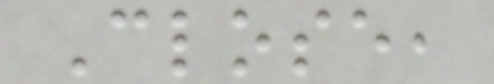Close,
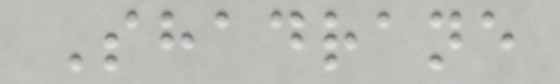Shadrane
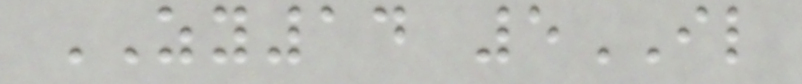ZY14 5IL
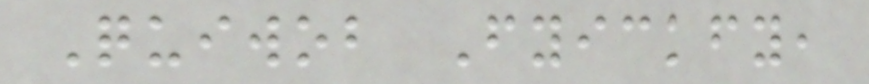Quiwob Fyickfy,
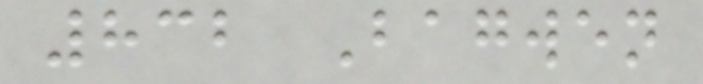832 Bagwen
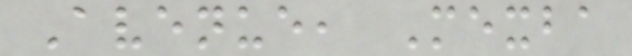Avenue, Mexba
